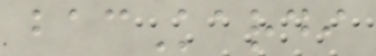bacKardi
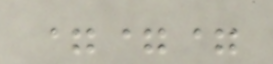===
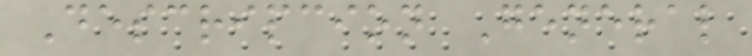Descripcion General
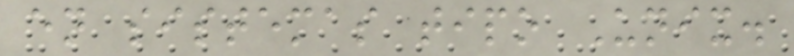en sistemas tipo Unix.
